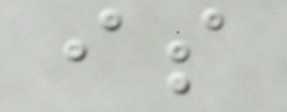is
